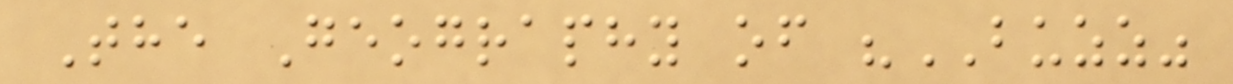The Geography of "BUZZ"
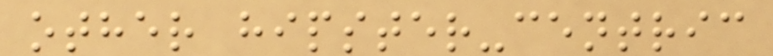other hipster-centric
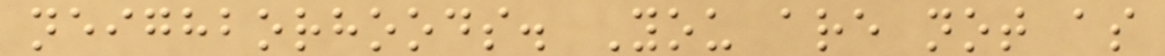neighborhoods. You are not as
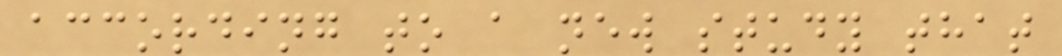according to a new study that
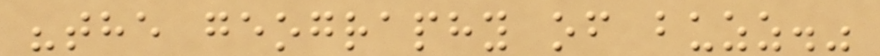"the geography of buzz."
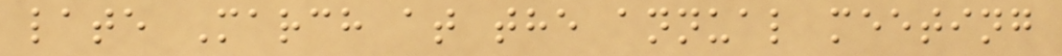late March at the annual meeting
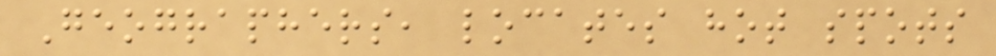Geographers, locates hot spots
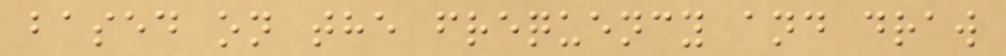based on the frequency and draw
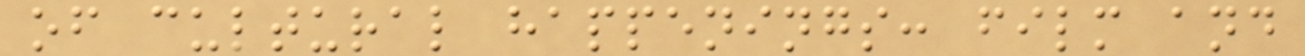of cultural happenings: film and
